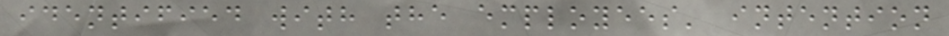identified with the employees' intention
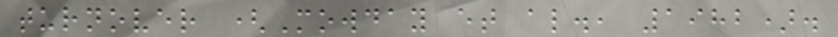turnover (Mowday et al., 1982).
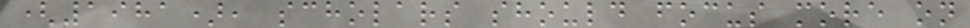(1981), scholars should focus more on
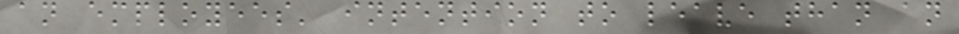an employees' intention to leave than an
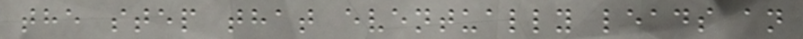the step that eventually leads an
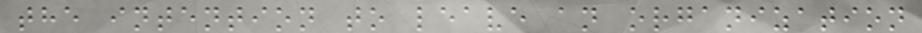the intention to leave an organization
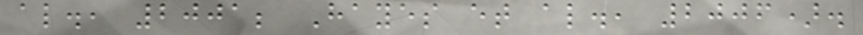al., 2001; Hayes et al., 2006).
